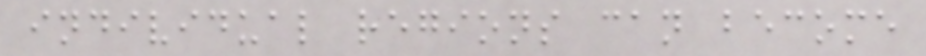individual regions can become
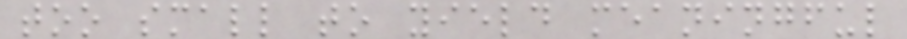too small to yield meaningful
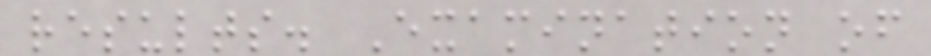results. Examination of
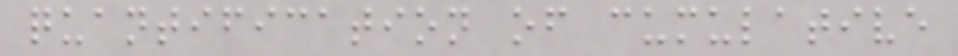quantification of cumulative
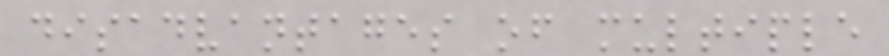disadvantages of multiple
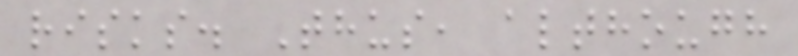risks. Thus, although
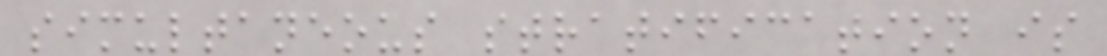simultaneous stratification is
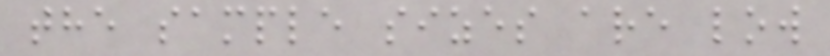the sample sizes are low
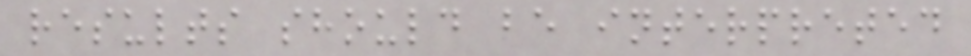results should be interpreted
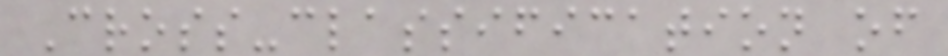Cross-classification of
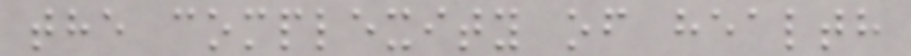the complexity of health
